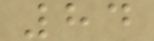84
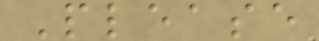Please
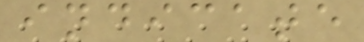indicate
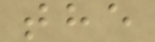the
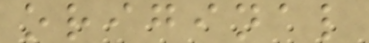original
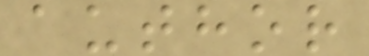author
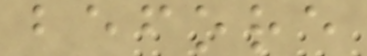before
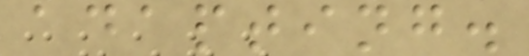adapting.
